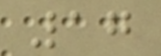17
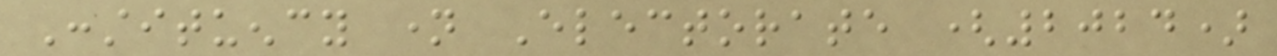Constituency name Electorate (2024)
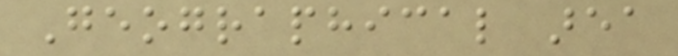Geographical area
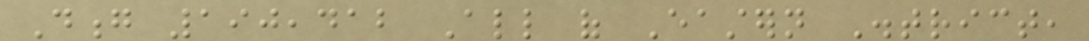Dong 190,412 All of Eastern District,
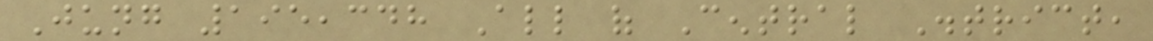Jung 195,348 All of Central District,
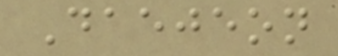Daejeon
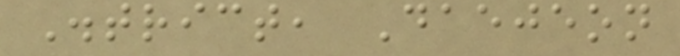District, Daejeon
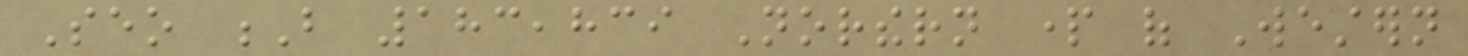Seo B 183,839 Northern part of Western
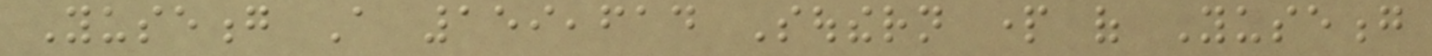Yuseong A 159,614 Southern part of Yuseong
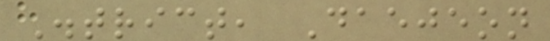District, Daejeon
